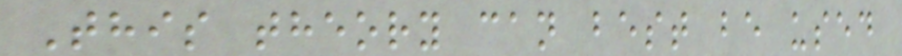This theory can best be used
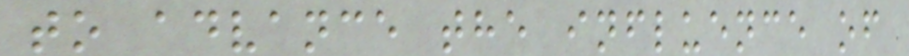to advance the influence of
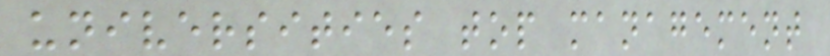universities top management
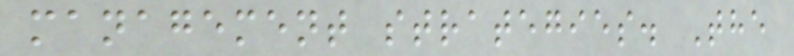management strategies. The
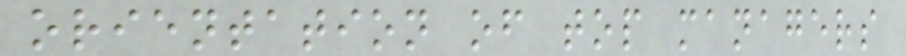orientation of top managers
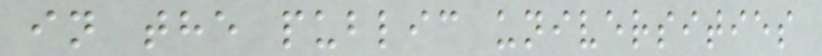in the public universities
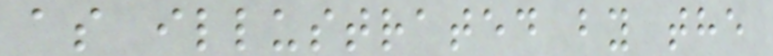as illustrated by the
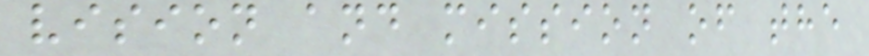vision and mission of the
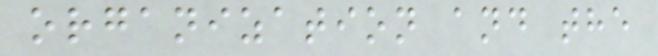organization and the
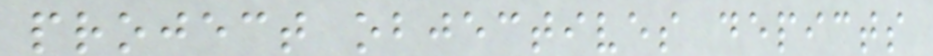project objectives depicts
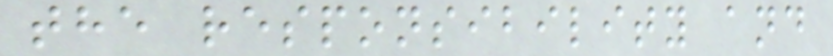the responsibility and
